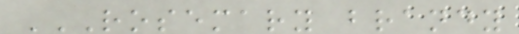ROSEMARY BRANDY
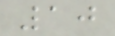10
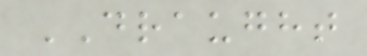DRAUGHT
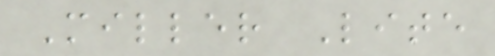Miller Lite
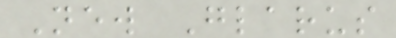New Glarus
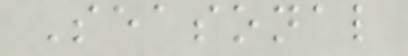Seasonal
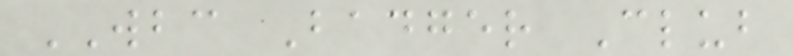WBC Badger Club
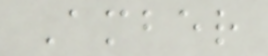Amber
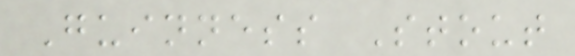Guinness Stout
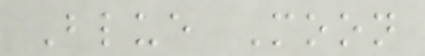Blue Moon
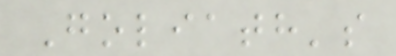Goliath's
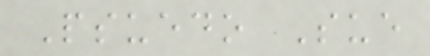Psuedo Sue
